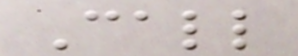Call
